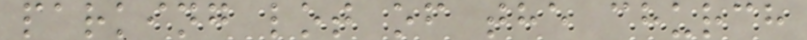parking lot of the church
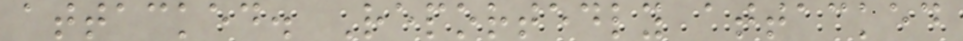attacked. Reportedly attacked
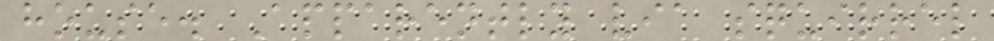house. Apparently via squirrel
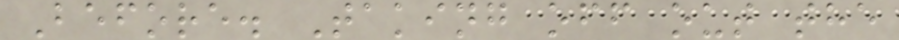Before. Taking off out the
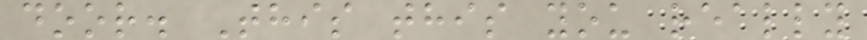door. This this you really
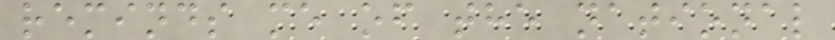reminds me of the national
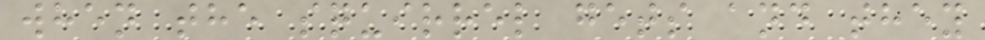when the squirrel gets and they
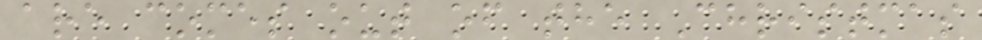are comes out of the Christmas
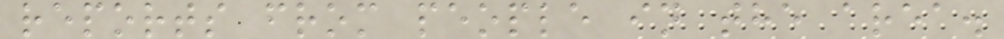reports from people in the area.
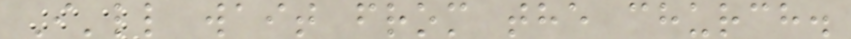I'll wait from the church.
